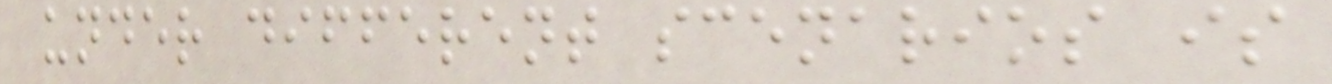under different scenarios is
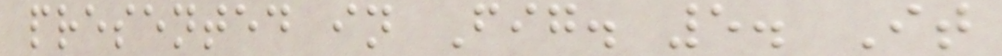presented in Fig. 5. It
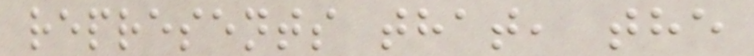represents that, the
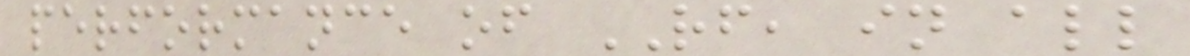performance of RF, in all
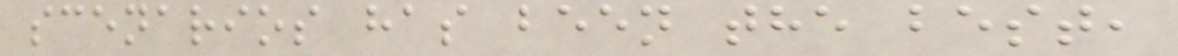scenarios has been the best,
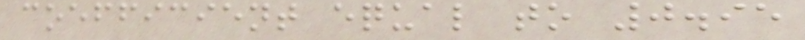coefficient equal to 0.95
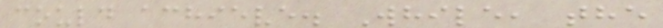could achieve. While, the
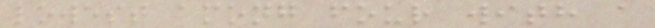lowest among four with a
